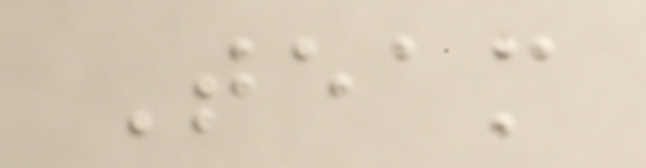Team
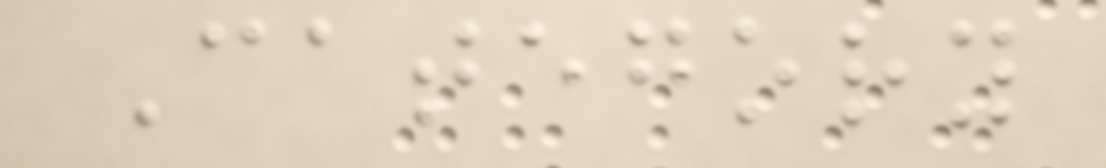Category
